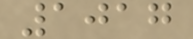1017
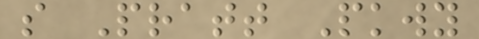s Pratt Pkwy
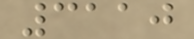3110
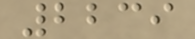2239
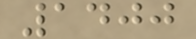1400
